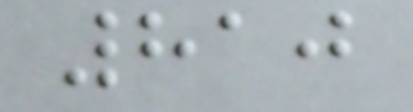810
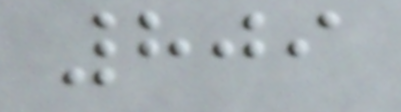809
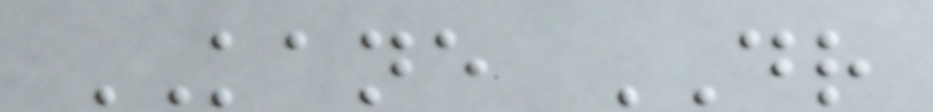KANE DR
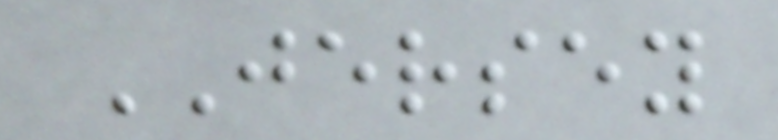JERSEY
